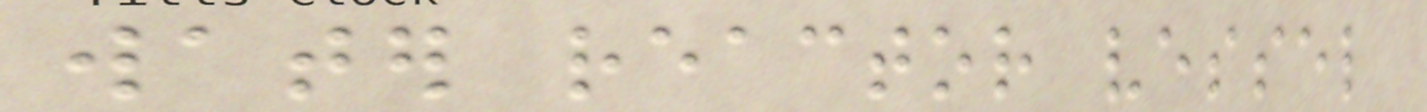water reactor vessel
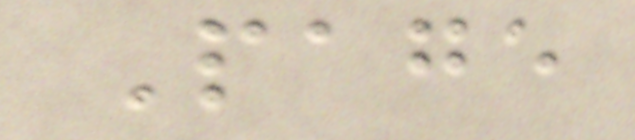Page
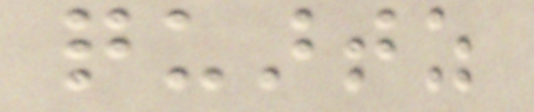quartz
